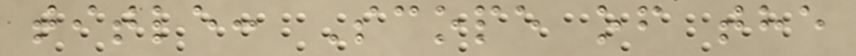title: Scope of the
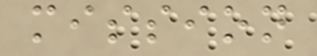mission
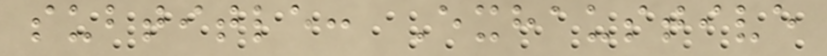subtitle: Exhaustive
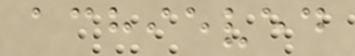achieved
